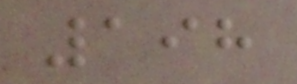198
